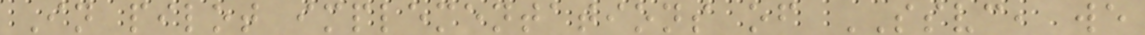In pilot implementations of SSVC, we
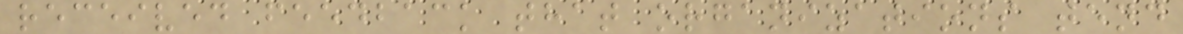received feedback that organizations tend
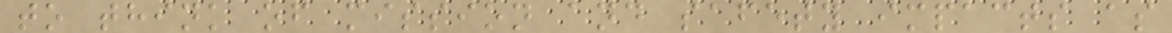to think of mission and safety impacts as
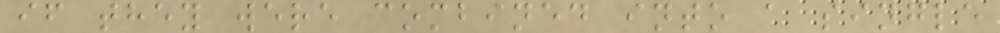if they were combined into a single
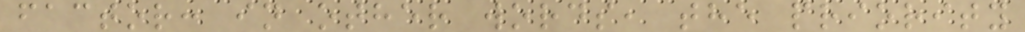factor: in other words, the priority
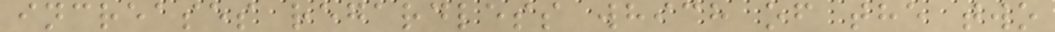increases regardless which of the two
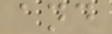and
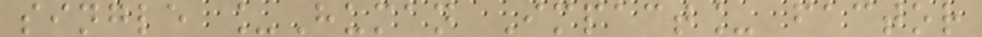single _Human Impact_ factor
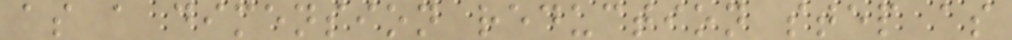as a dimension reduction step as
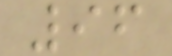96
